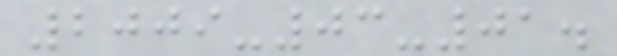2009-03-01.
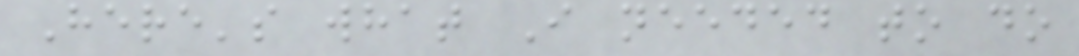Here's what I needed to do
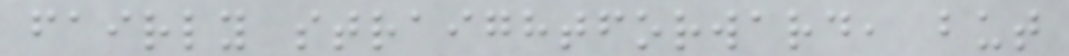fairly straightforward, but
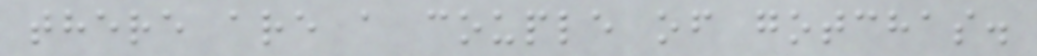there are a couple of gotchas.
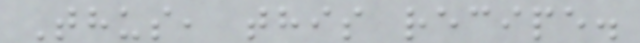Thus, this recipe.
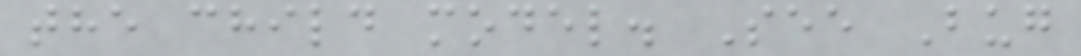the child model. See Bug
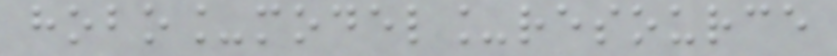hobo_model_resource
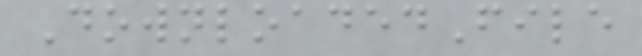DownloadedFile
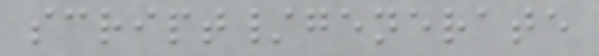script/generate
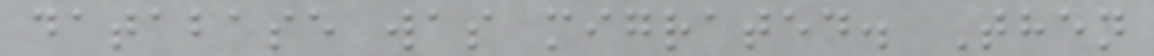database was migrated. Then
